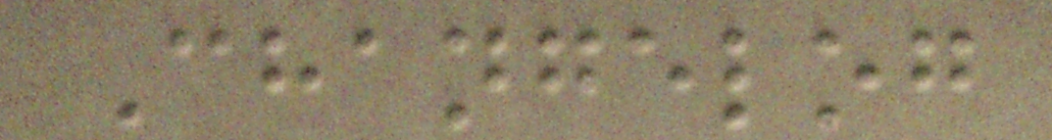Changelog
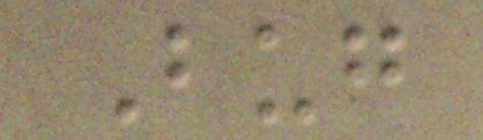Bug
